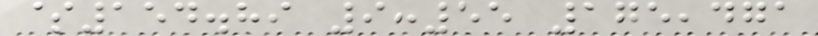$154.89 9:55 175,471
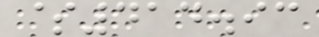$414.93
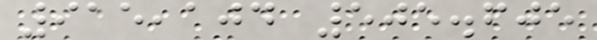915,104 505.605
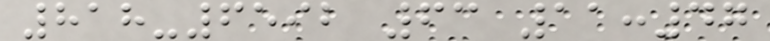818-6592 63 11:47
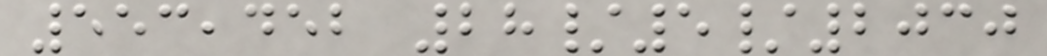553,452 28/5/2030
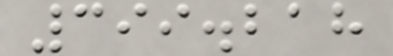399.218
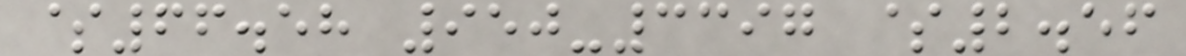$66.58 950-3397 $2.56
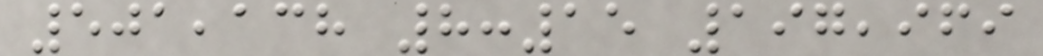501,138 8:15 197,969
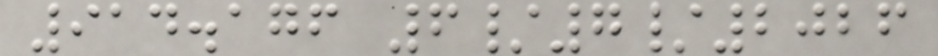914.176 6/7/2026
